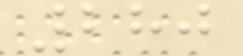280
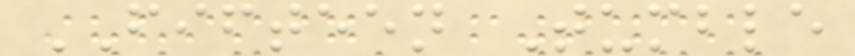FIFTEEN Tumble
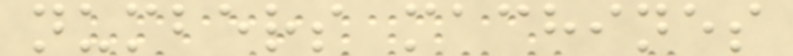numbers machines
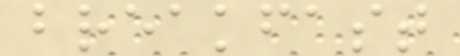breakfast
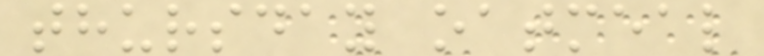thursday oatmeal
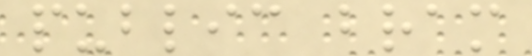public bram
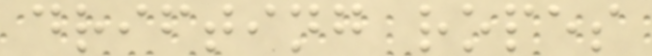drifting ropes
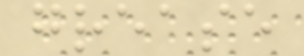grease
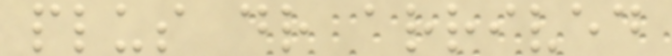plus dr arrived
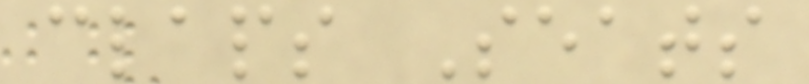claps Seats
